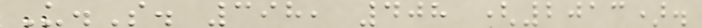U.S. 398, 408 (2013).
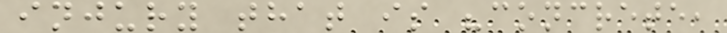injury that is "concrete,
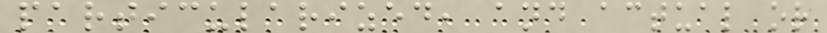particularized, and actual or
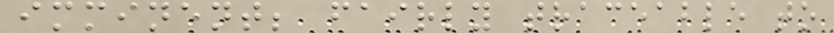imminent; fairly traceable to
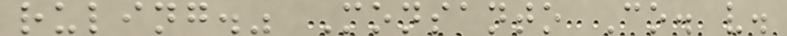ruling." Monsanto Co. v.
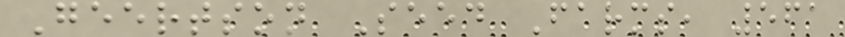Geertson Seed Farms, 561
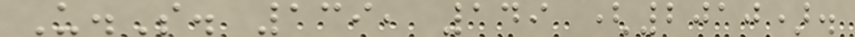U.S. 139, 149 (2010).
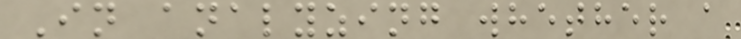In analyzing whether a
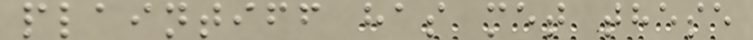plaintiff has met these
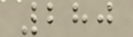280
